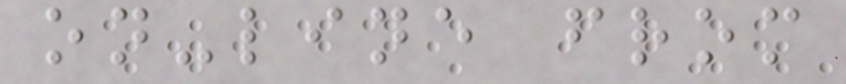on-line from
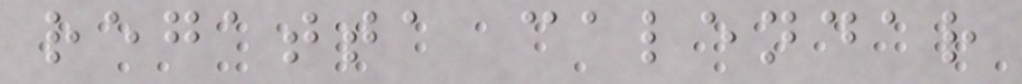regatta calendar
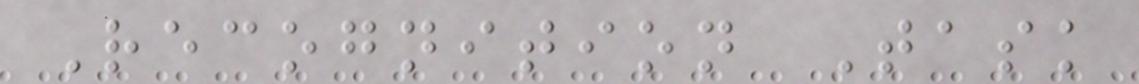Recognition Task
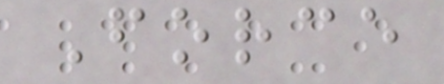Force
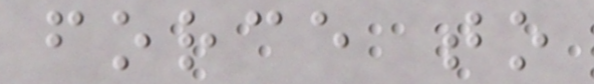force to
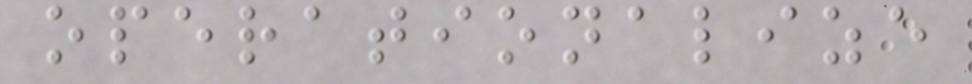operationalize
